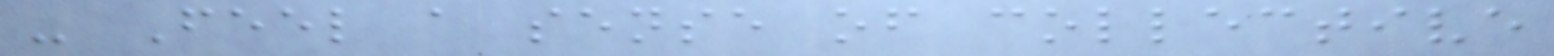- Feel a sense of collective
